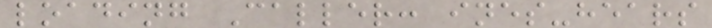loading Caller: ines-hears
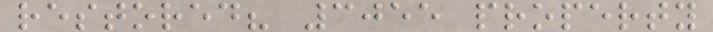restored? 3055 property
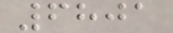6801
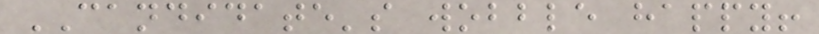CANDIDATE's wobble happy!
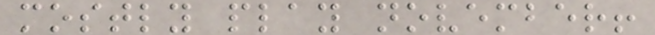mostly play november!
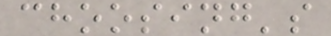choosing's
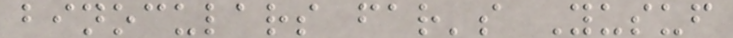binoculars far's Yusuf
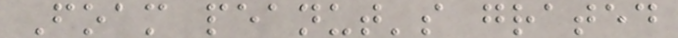Foam peanut's grated
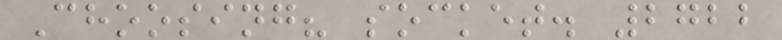Choosing? socket. 2722
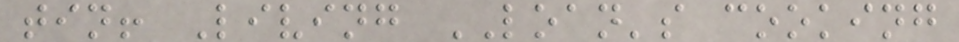tin! Living LOAN's cooking
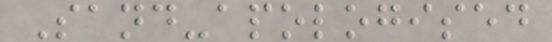Sand-apologised
